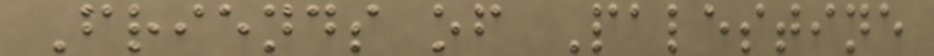Friends of Palestine
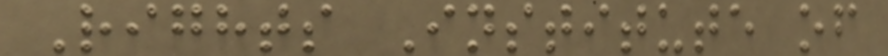Rights Institute of
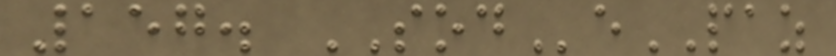157. SODePAZ
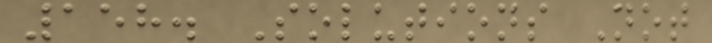158. Solutions Not
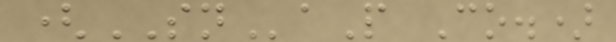(SNaP Co.)
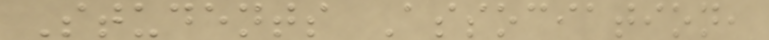Students Association,
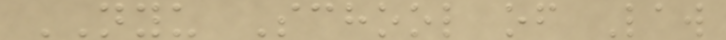NYU School of Law
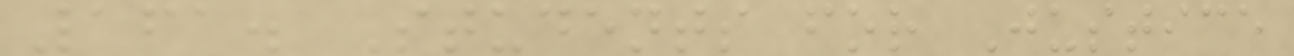161. Students for Justice
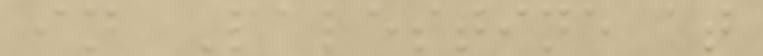in Palestine at
